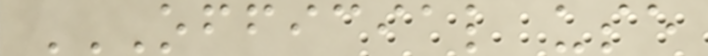OFFICIAL USE
